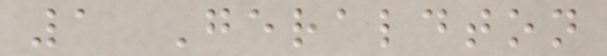1 Geraldton
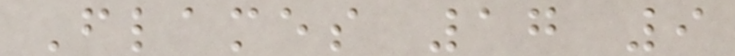Flames 17 9
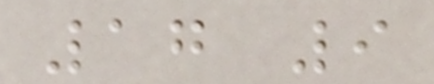17 9
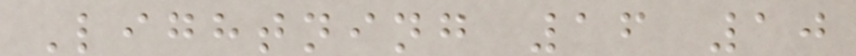Lightning 16 10
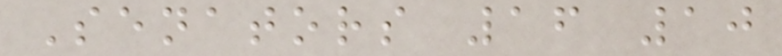Senators 16 10
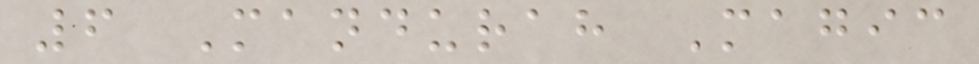6 Mandurah Magic
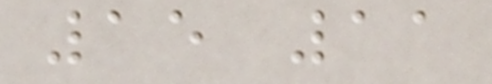15 11
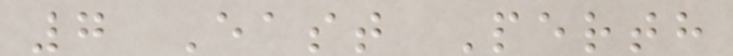7 East Perth
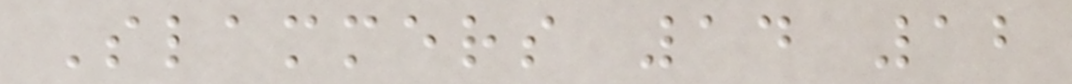Slammers 14 12
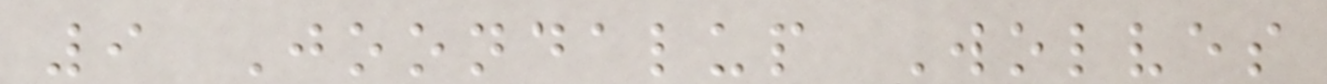9 Joondalup Wolves
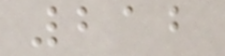212
